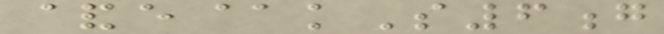&e@kS6g
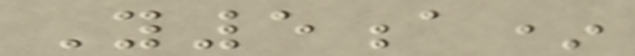Y5a*
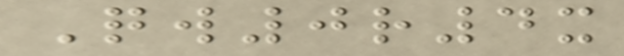Qw0r4x
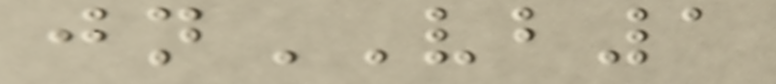jnVB1
